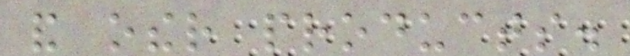and other products.
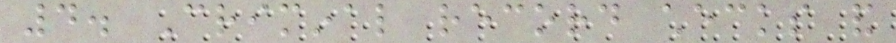4. Criminal record checks and
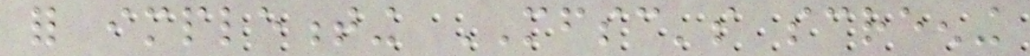for implementing MFSC's screening
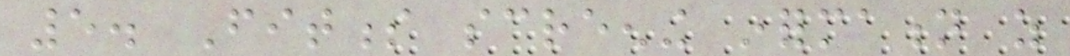5. Fitness screening information as
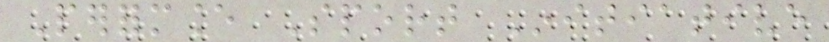Performance Sport Initiative
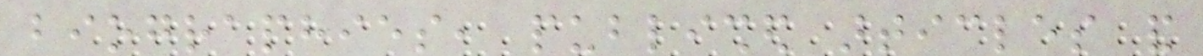biographies, published articles and
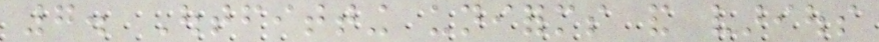7. Outfitting uniforms and various
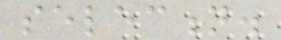selection.
